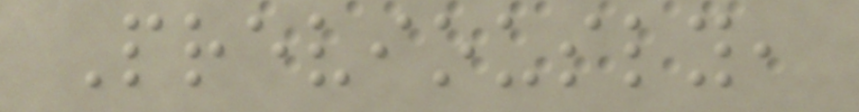Previously,
